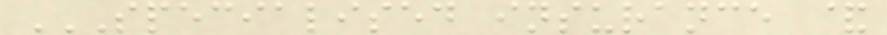SPECIALISED INSURANCE &
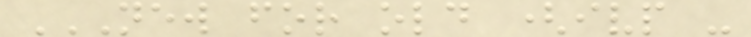NEW FOR OLD (IVP -
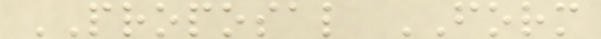PROPOSAL FORM
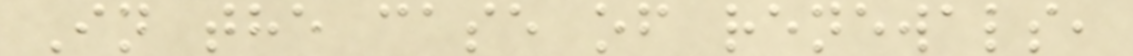In the case of renewals,
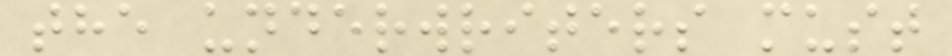the underwriters must
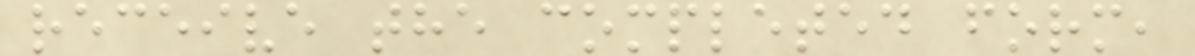receive the completed form,
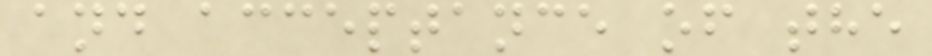and acceptance of the
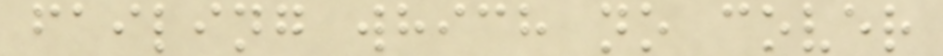failing which no cover
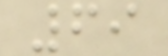69
